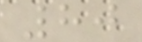80
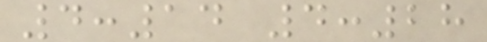4:14 4:28
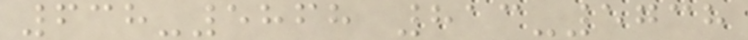638-5868 813-5738
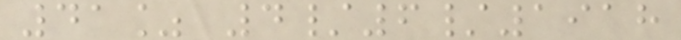41% 4/6/1918
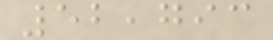52,793
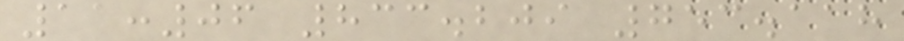11:06 833.209 753.118
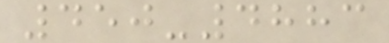450-4883
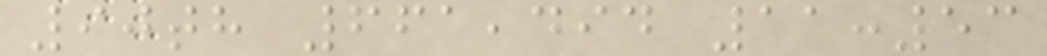90th 661,494 11:53
